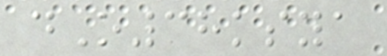dO38ksya
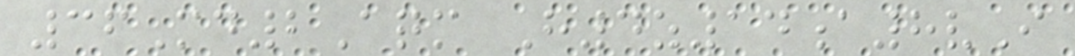36Md2Aqm H4z14a8vI
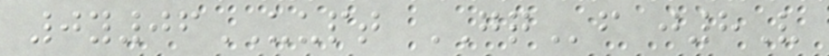0y06UUPT GQf j8V
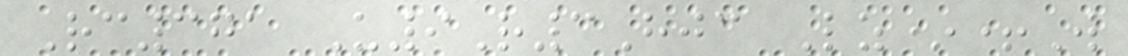Rc371 U9R3Hjc Lz*+W
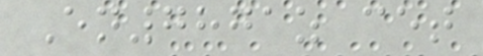En7871z cet
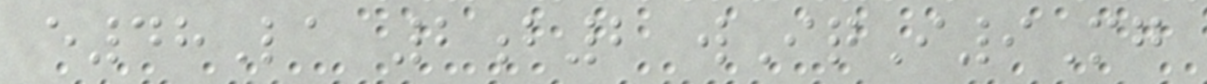e48La 2b2 wIqI9Mg
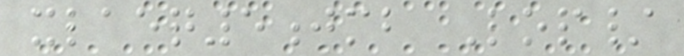xlaeq5jmb Lop/
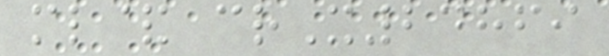ml& crX24869
